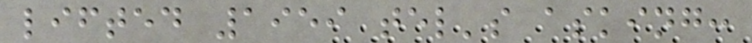lifted 1959 tel's asking:
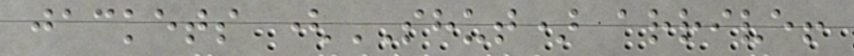jackets (SHUT) arrive!
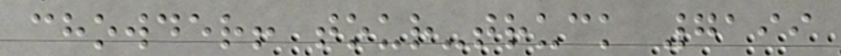chowder! tour-truck 7199
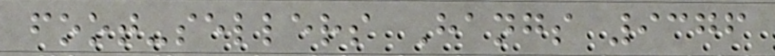foot-sellers Hangs 9376
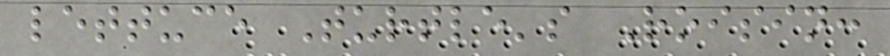lettuce Turtle's Roisin:
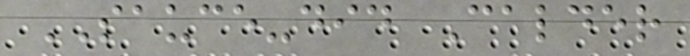SAUCE-did Calder
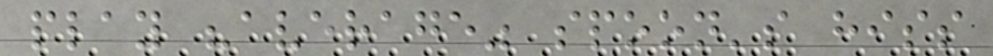play "average" spoon's hiss
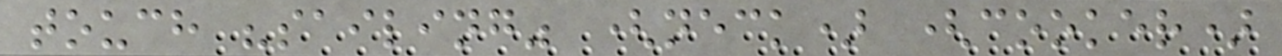touch "sailing" (neck) (cooker)
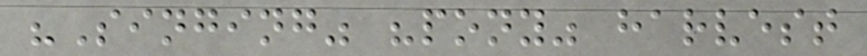"Singing" "pony" harvest
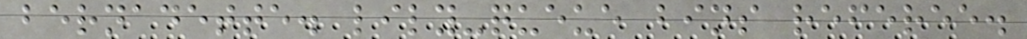bernadette. lily-queue bins referee.
